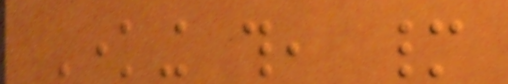Knowing this, many
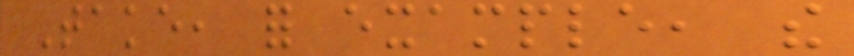Take, for example, the
